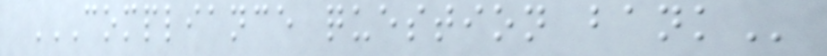COMPLIANCE QUESTION BANK
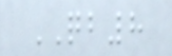QB8
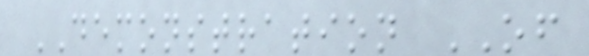DEMONSTRATION OF
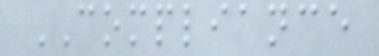COMPLIANCE
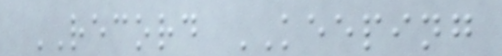RECORD KEEPING
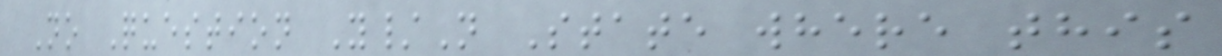No Question Y/N State where this
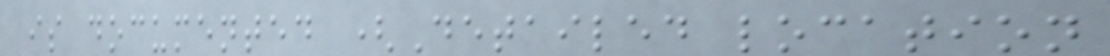is documented (Detailed location
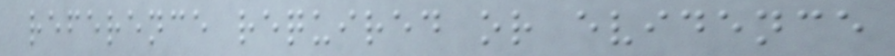reference required or evidence
